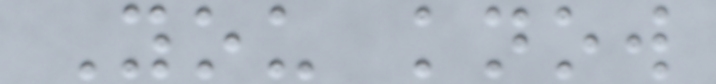You know
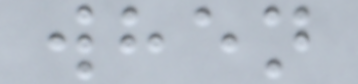when
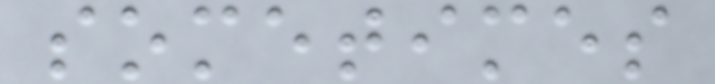sometimes
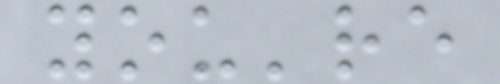you're
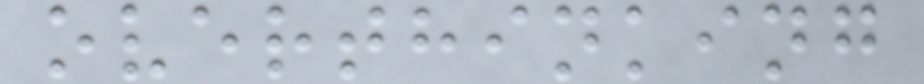overthinking
